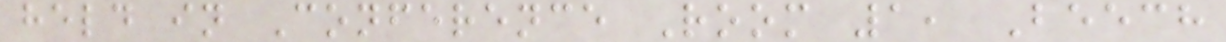held in Conference Room 1, Beech
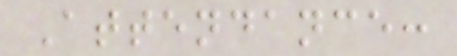Attendance:
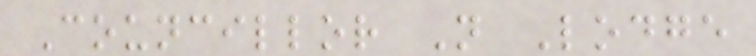Councillor N Lodge
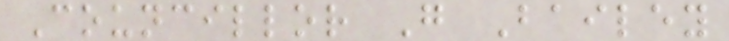Councillor G Bailey
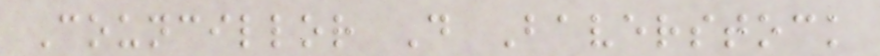Councillor D Baverstock
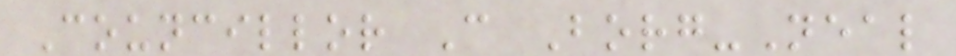Councillor C Borg-Neal
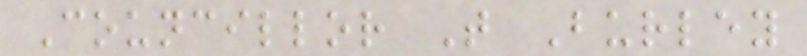Councillor T Burley
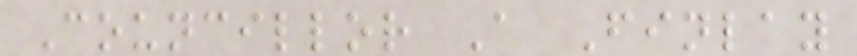Councillor A Finlay
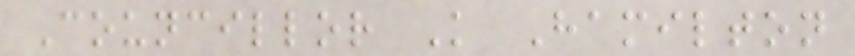Councillor K Hamilton
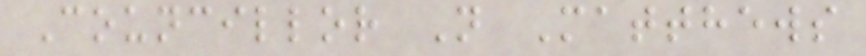Councillor N Matthews
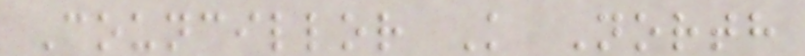Councillor K North
